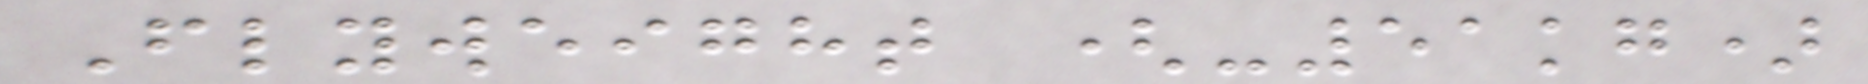Flyweight (-51kg)
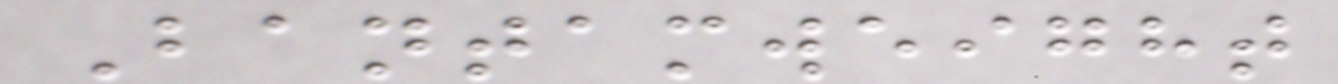Bantamweight
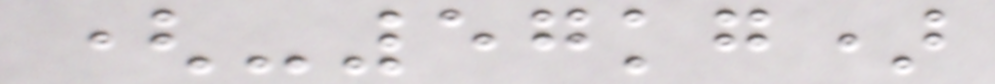(-57kg)
